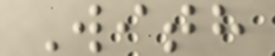With
